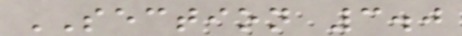SECTION 3.0
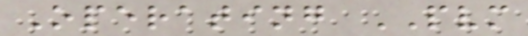Operating PVM
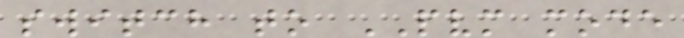switch to PVM mode
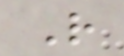R
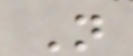N
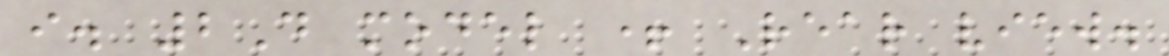i. 2D model + Rear view.
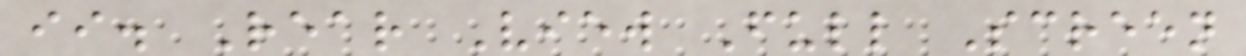ii. Rear View Full Screen
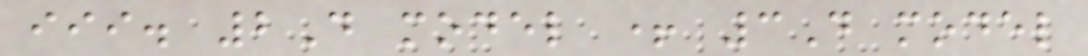iii. 2D model + 3D model
